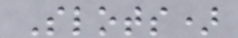Slots)
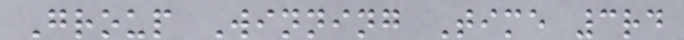Group Winning Time 3rd
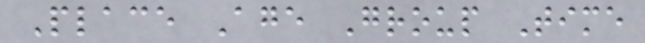Place Age Group Time
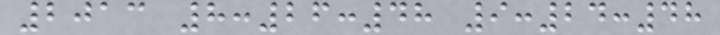2013 8:26:48 9:24:48
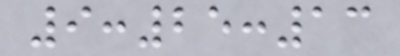9:25:13
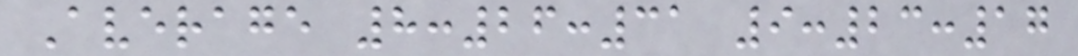Average 8:26:31 9:23:17
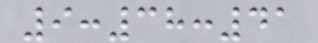9:38:41
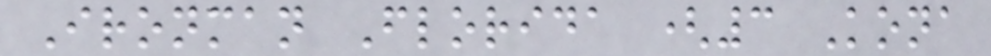Ironman Florida (3 Kona
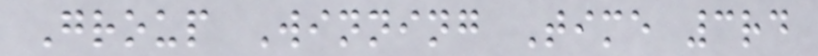Group Winning Time 3rd
